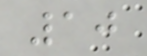10
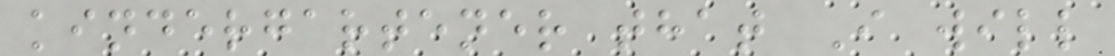kindergartener that I will
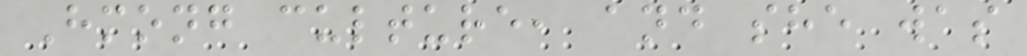Hmong culture, and she was
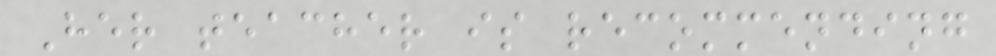Her teacher is recommending
